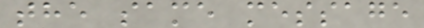the same message
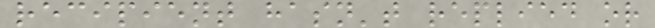recipient hasn't replied or
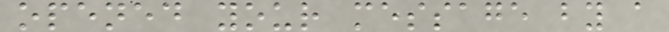opened your message by a
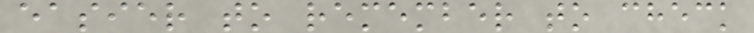easier to remember to check
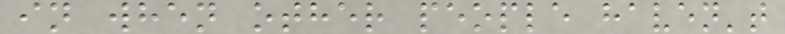in when other people haven't
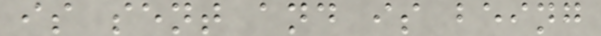is sent and is being
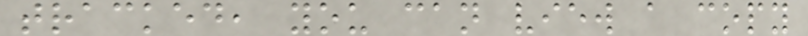tracked, you can view a copy
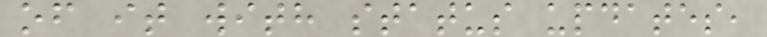of it with status updates,
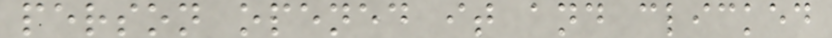person opened it and clicked
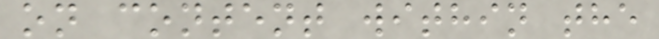on content within the
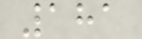181
